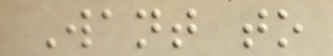Want to
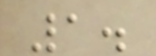1.
